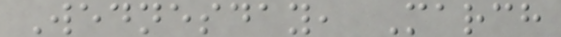Wednesday, March
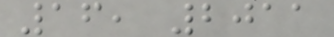16, 2011
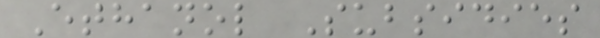Ethanol Subsidies
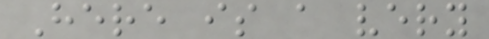Here is a very
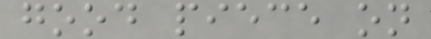good piece on
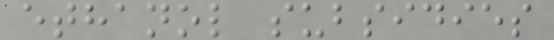ethanol subsidies
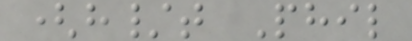(h/t Phil
